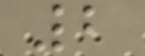2
